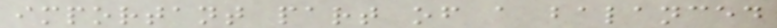important part of a balanced
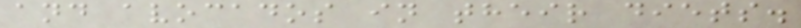and avocados in their diets.
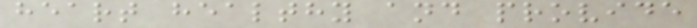heart healthy and provide
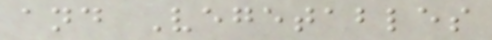and Vegetables
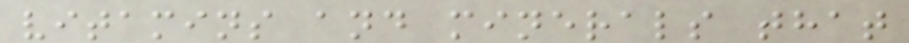vitamins and minerals that
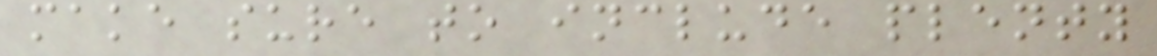make sure to include plenty
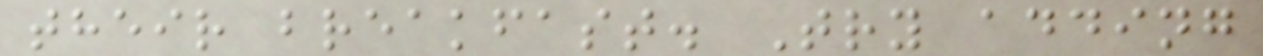their breakfast. Try adding
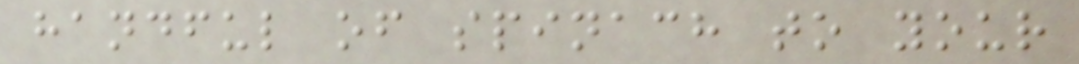handful of spinach to your
